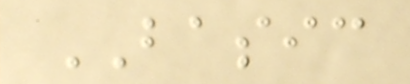BASIC
